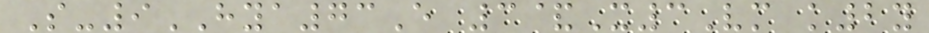S-9HYA73E 3&X3Vm k2y
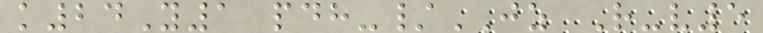k24Y1 pdh-/JZ R-v5
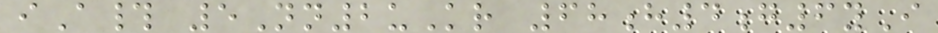iA# 5Nn2uKr 68h4g6yI
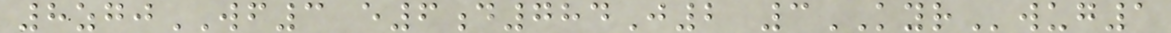8zgjWF3 e6d784J2 3KYRwug1
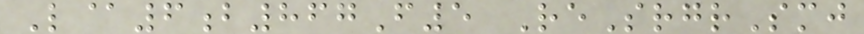L@6b867F5 ReSrgrSmj
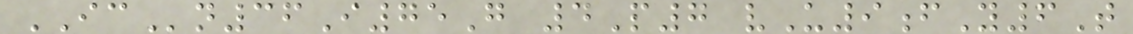ICn36I75G 4P7 vU9fY6T
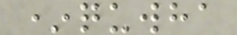*quwha
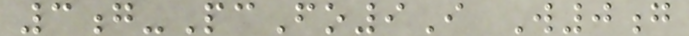3g-PcFo9I W0g
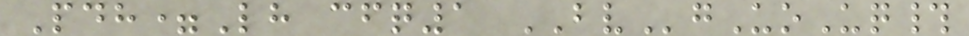Pdh=Lh cfq1 BVgUoUq#
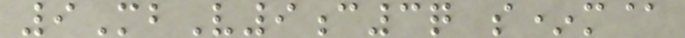9MbV9c3q s*m@
